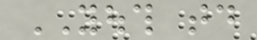YOUTH today
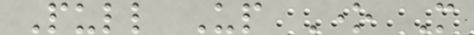Pull Up One More
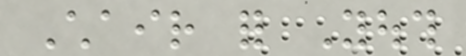Chair for Youth
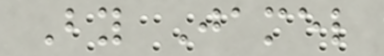By Jamel
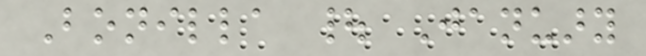Bonilla | January
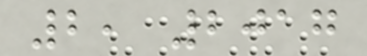2, 2017
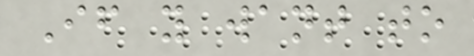If you want to
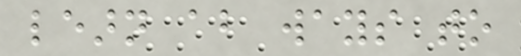learn about ways to
